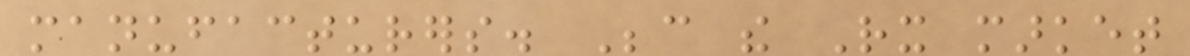manufacturers. Because the Rx market
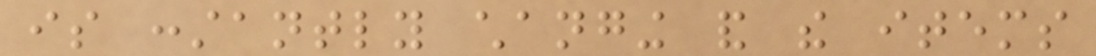is constantly changing and the items
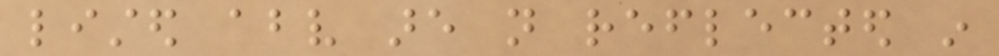listed above are not reflected in
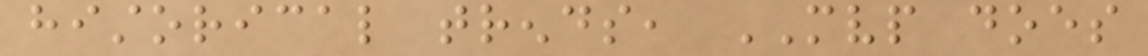historical trends, MVP does
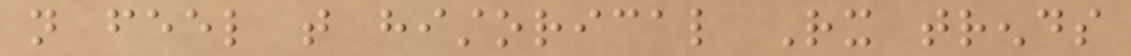not feel that historical Rx trends
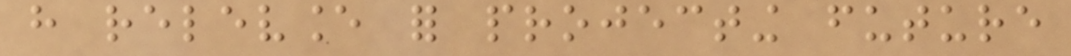have relevance for projecting future
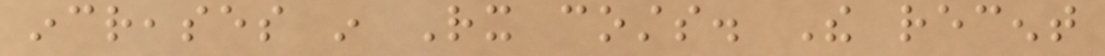increases in Rx costs. The recent
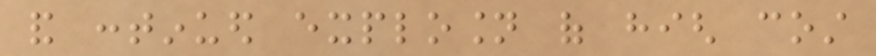and continued explosion of high cost
